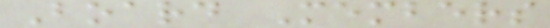Board Members
